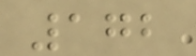172
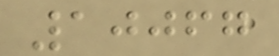10067
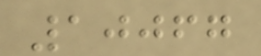10067
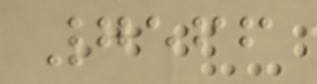7566
